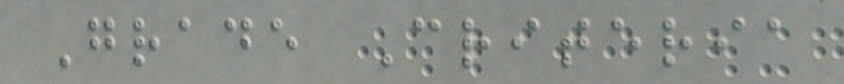Grade Criteria
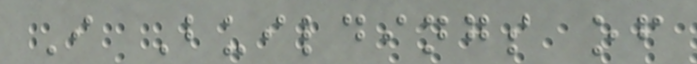I Buildings of
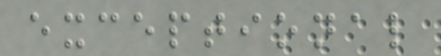exceptional
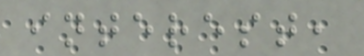interest,
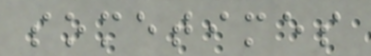sometimes
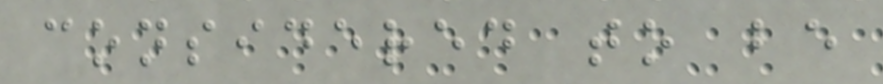considered to be
